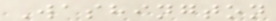Washington
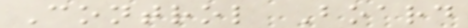Control Board
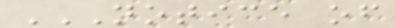NOTICE OF
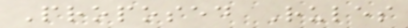Proposed Rules
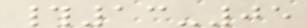#13-05
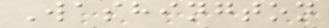Washington
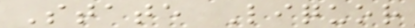State Liquor
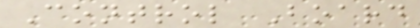Control Board
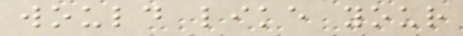would like your
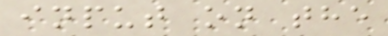input on the
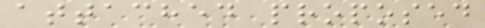attached proposed
